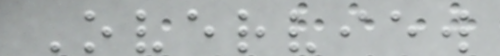Overview
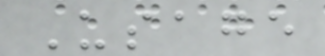Usage
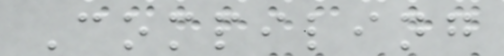Compiling
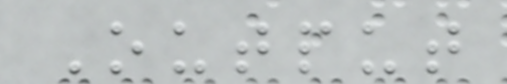Output
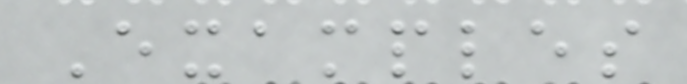Examples
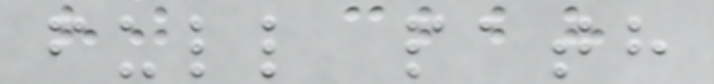full path
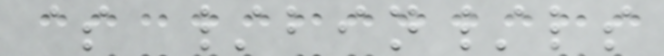$ /bin/ls
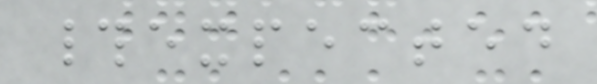#expected
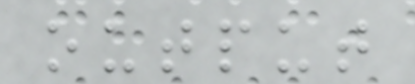output
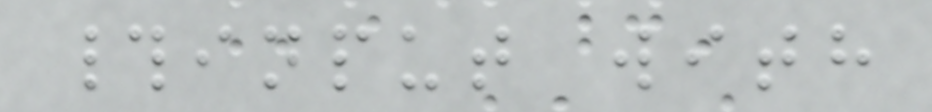#input with
